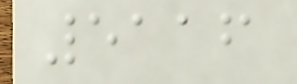5116
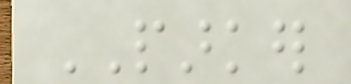PARKER
